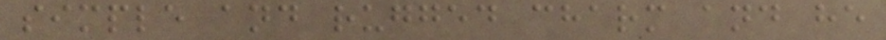simple and rugged charm and he
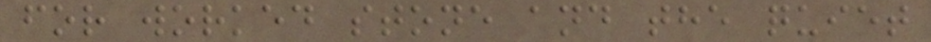for worked stone and the quiet
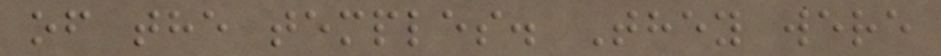of the temples. They were
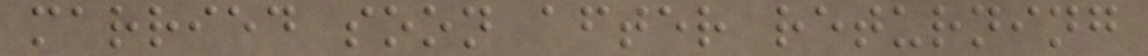married soon after returning
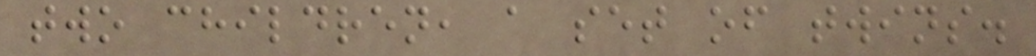two children, a set of twins.
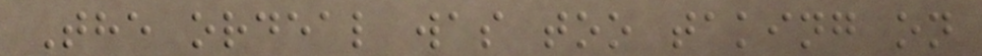The ordeal was too taking on
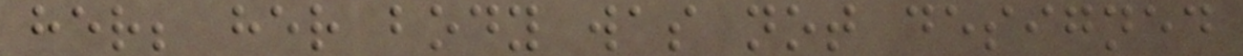her; her body was not designed
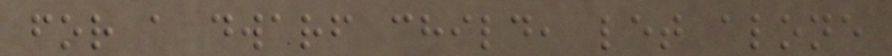for a dwarf child, let alone
